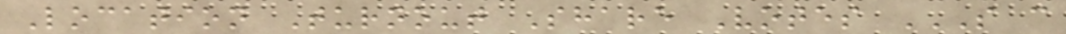Location Turnout Share Votes S C
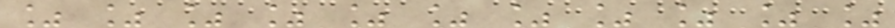% % % % % % % % % % %
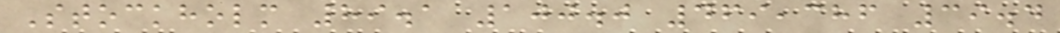Stockholm 89.1 100.0 469,386 39.4
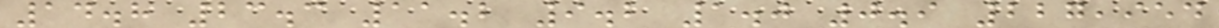14.8 23.3 11.2 9.2 1.0 0.9 227,954
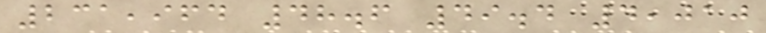231,964 48.6 49.4 4,010
